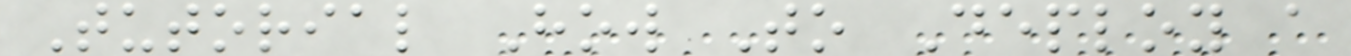Tutorial How To Deploy a
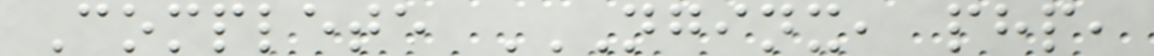Complete NGINX, PHP,
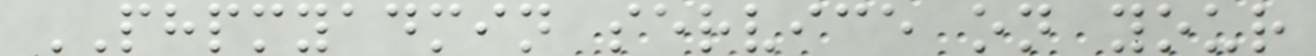PHPMYADMIN service on your
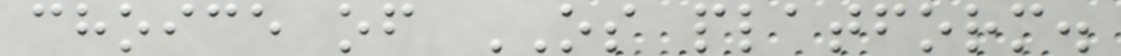choice of OS platform.
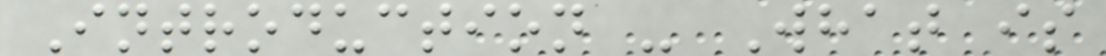Introduction - What is
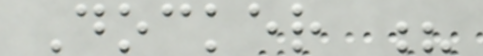Docker ?
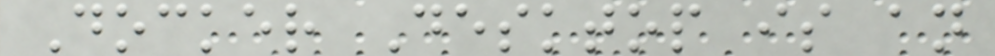Docker Desktop is an
